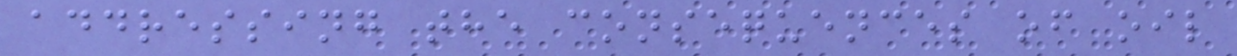addressing the consequences of oil
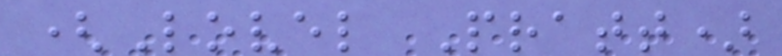(Lovel Pratt)
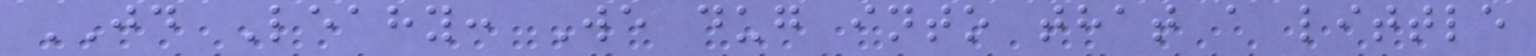JD Leahy: We dug into that a little
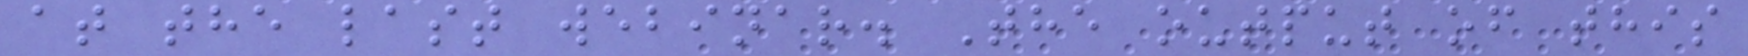at the last webinar. The output of this
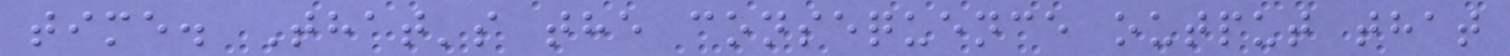time. That's the consequence output that
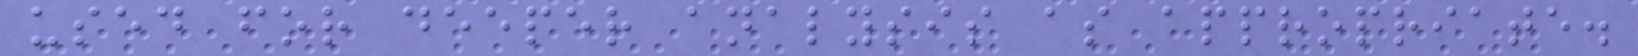used for deeper analysis as appropriate.
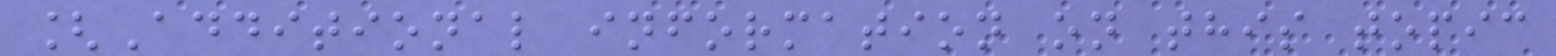[Additional information on this topic
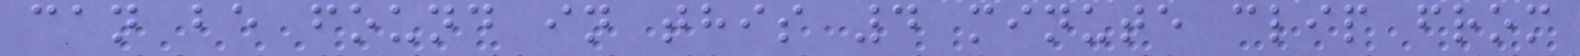can be found in this 4 minute clip from
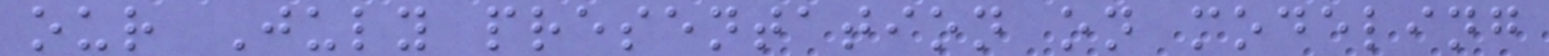our July presentation on modeling
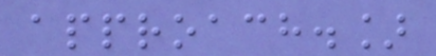approach.]
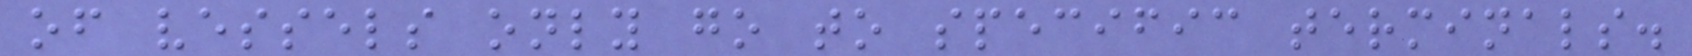of vessels only go to specific terminals.
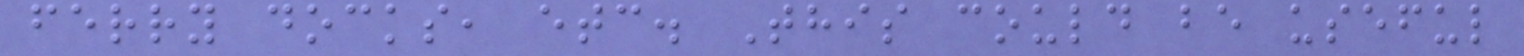ferry docks, etc. This could be useful
